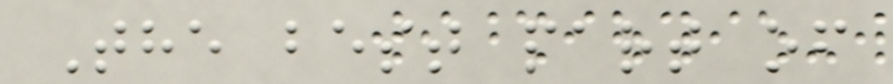The best part of
